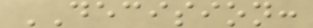DECISION:
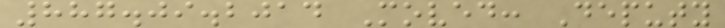887.09.2014 Moved: Deputy
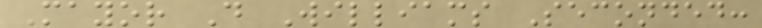Mayor D Williams Seconded:
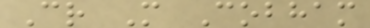Cr M Cobham
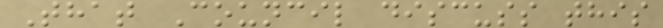That Council discuss this
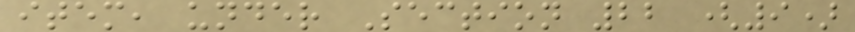item, under Section 22 (9)
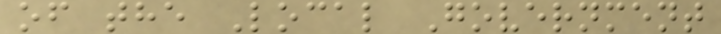of the Local Government
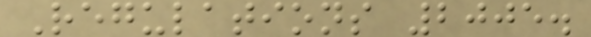Regulations 2005.
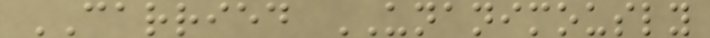CARRIED UNANIMOUSLY
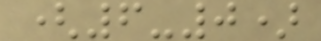(6-0)
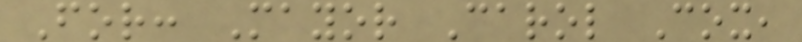For: Mayor Carol Cox,
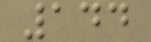144
